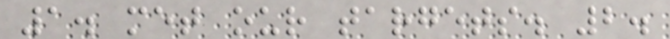1. met our targets. 2.
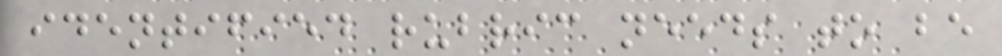identified rubric needs to be
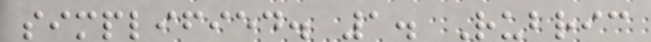simplified. 1. Rubric
